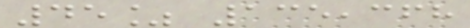45% 135,368
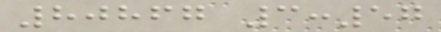80867 3:57
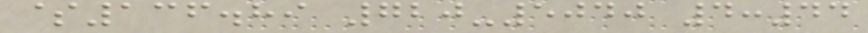$136.89 720-5040 4:44
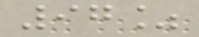97%
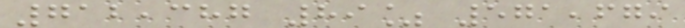712,387 89% 571,679
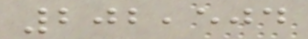202,504
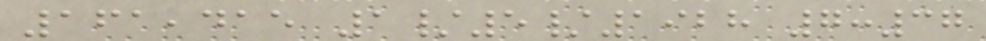161,415 1/5/1928 7:37
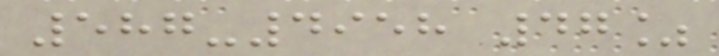587-4958 47%
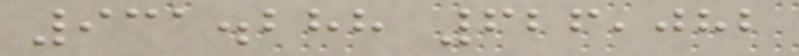931.288 626,082
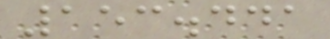153.441
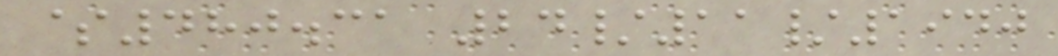$480.31 24/11/1940
